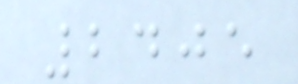2405
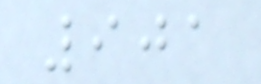901
